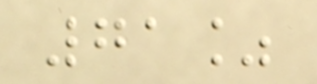71%
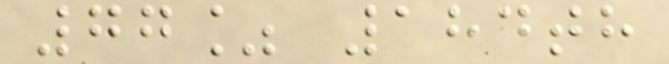77% 184th
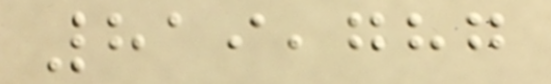819,787
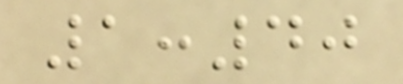1:40
